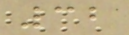32
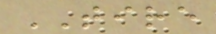TIRE
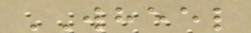WHEEL
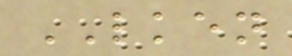LKEN
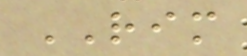RIM
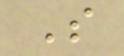S
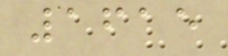1615
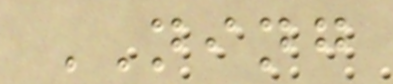NING
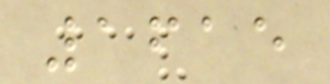1615
